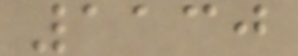1130
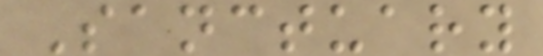Sanctuary
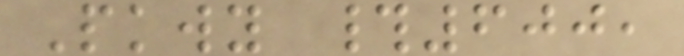Pkwy #600,
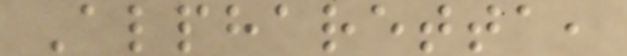Alpharetta,
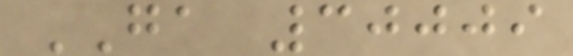GA 30009
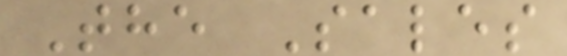The Sales
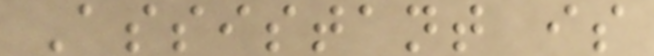Assistant is
